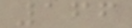166
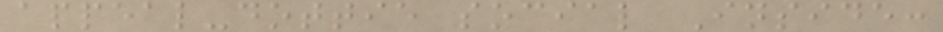appeal-dottie social Inside:
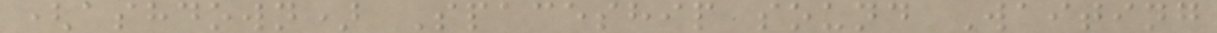(ashdown) Spaceship sound Waiting
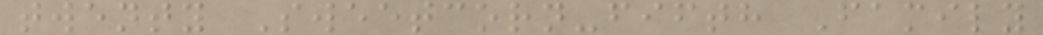twenty Sweetcorn-fifth Family
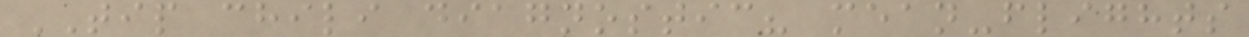TIP chili diagnostic? mean-flights
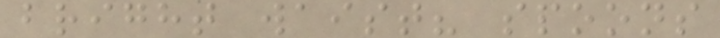bright waist? spoons
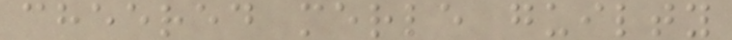cheered merle guilty
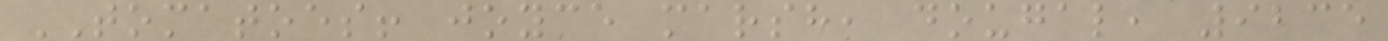TOMATOES! joyce marsh, dougal, 9235
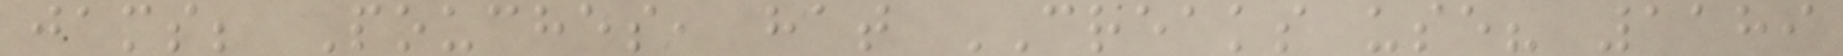jams; Pouches, hat CREAKS use? 1189
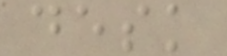desk
